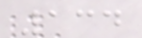134
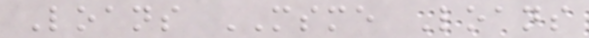Loans MSME Loans
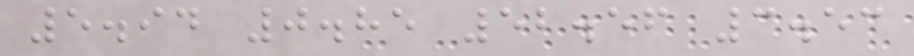5.94 0.85 52.56 3.53
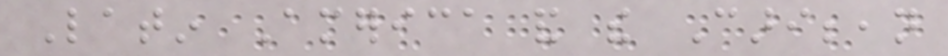Latin America and the Caribbean
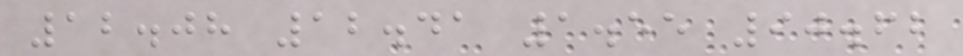12.08 12.41 1.55 90.62
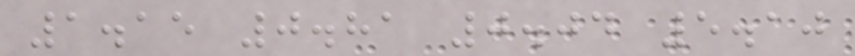1.15 0.81 0.04 5.10
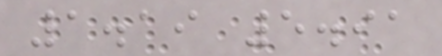1.19 5.91
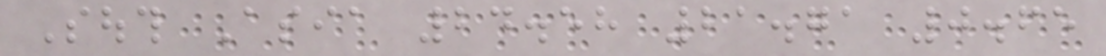South Asia 24.58 21.71 0.65
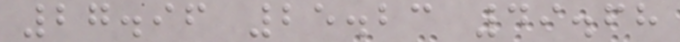27.96 25.23 49.68
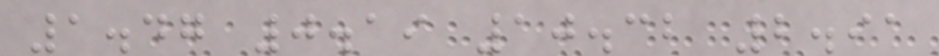1.47 0.19 10.32 2.91
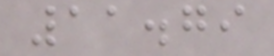11.79
